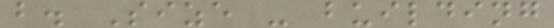b. Size - building
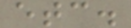etc.
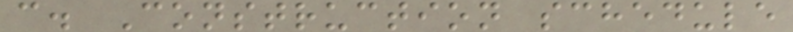c. Construction schedule
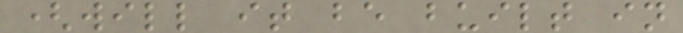(will it be built in
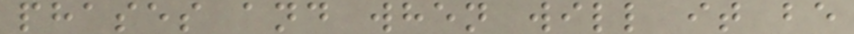phases and when will it be
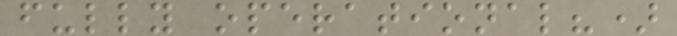fully operational?)
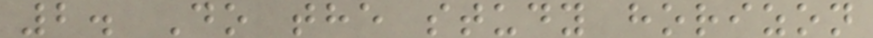2. Do the study horizon
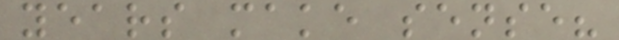years make sense?
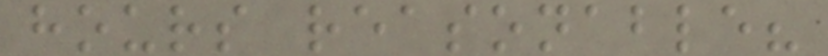hours reasonable?
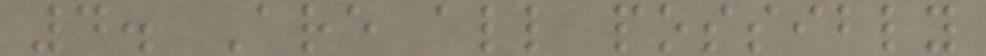4. Are all possibly
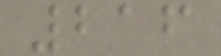216
